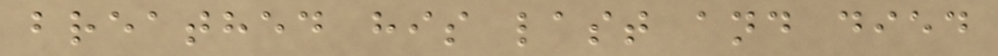breathed his last and died
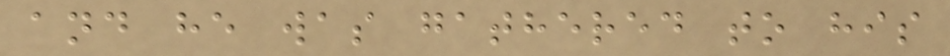and he was gathered to his
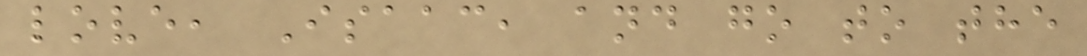love, Isaac, and go to the
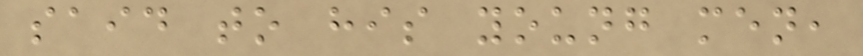said to his young men,
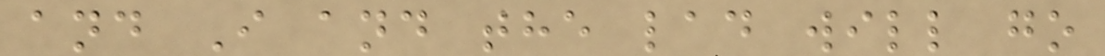and I and the lad will go
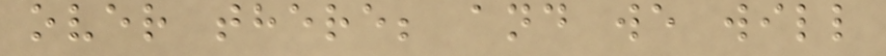over there; and we will
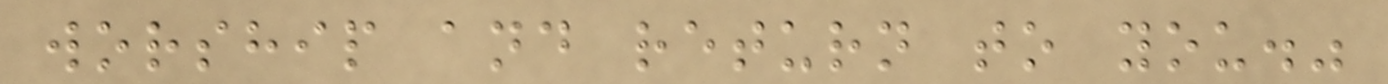worship and return to you."
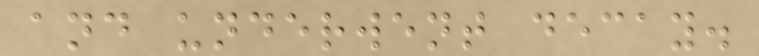and underwent decay.
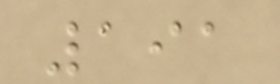191
